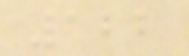122
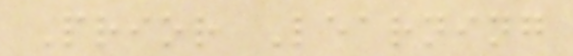Prior Learning
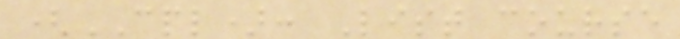(CPL): List course
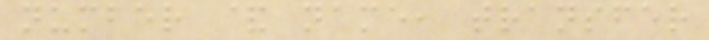number & name, transfer
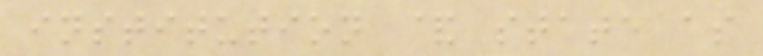institution & state as
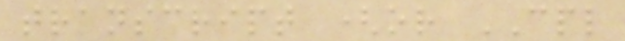transcript (or CPL
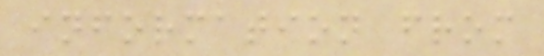information from
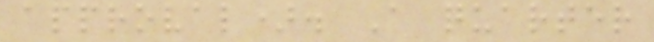approval). A quarter
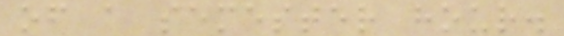of a semester hour.
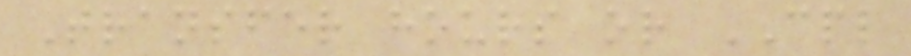Transfer hours or CPL
